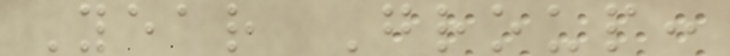Year Group:
